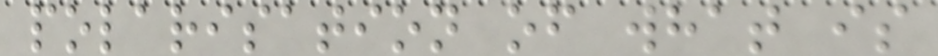polarisation of what is
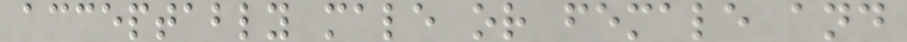acceptably male or female and
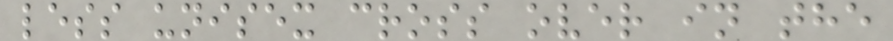less unisex cross over in the
